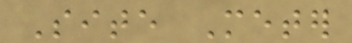Site Meter
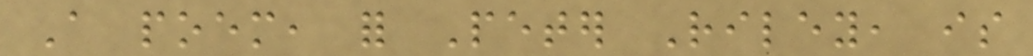A poem, for Peter Riley, is
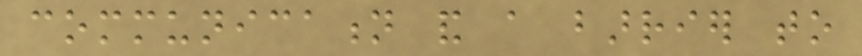communication and a barrier to
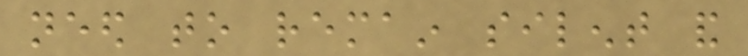need to remain silent and
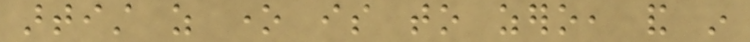artist as one is to zero, and in
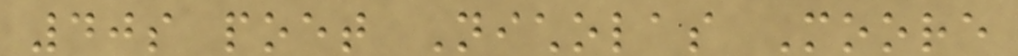40s poet Nicholas Moore
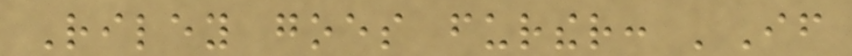Riley goes further: 'If
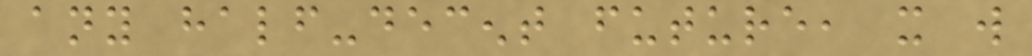any half-decent future, it will
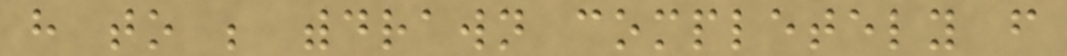have to be withdrawn completely from
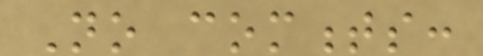No comments:
